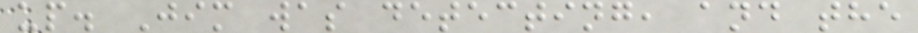up. Jim was detecting, and the
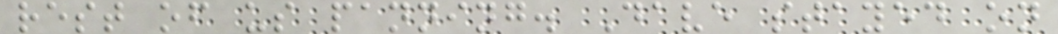rest of us panning. Dave stayed on
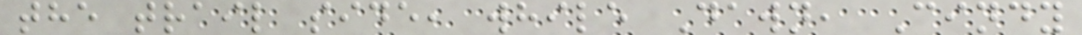the trail side, while Dawn, Cindy
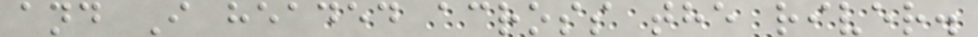and I headed across the river.
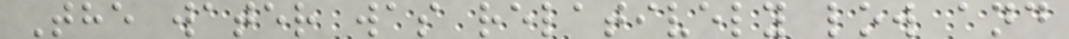The water was relatively low and
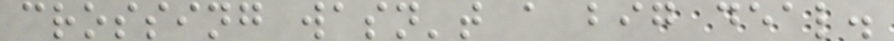crossing wasn't a big deal.
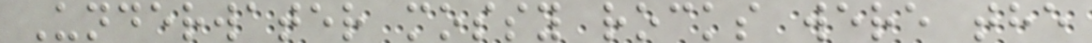Underwater mossy rocks were the
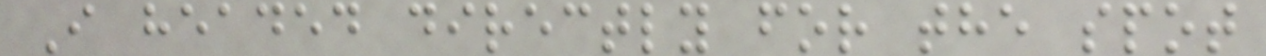I headed directly for the spot
